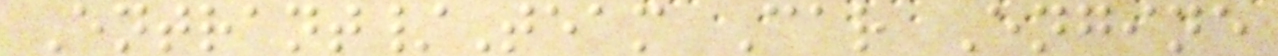Entrant/Team Car Engine
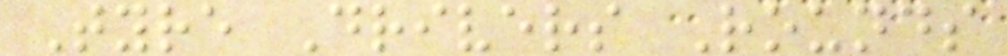Tyre Drivers Rounds
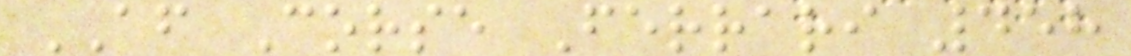AF Corse Ferrari 458
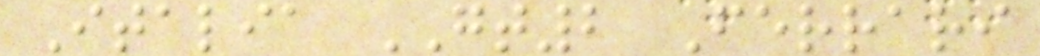Italia GT2 Ferrari
